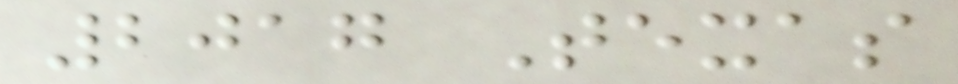2017 Texas
